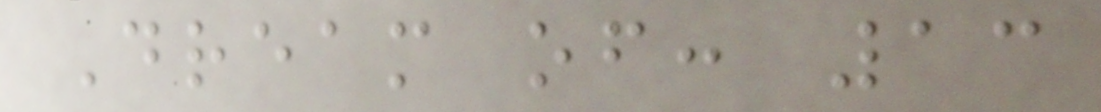Dream of: 13
